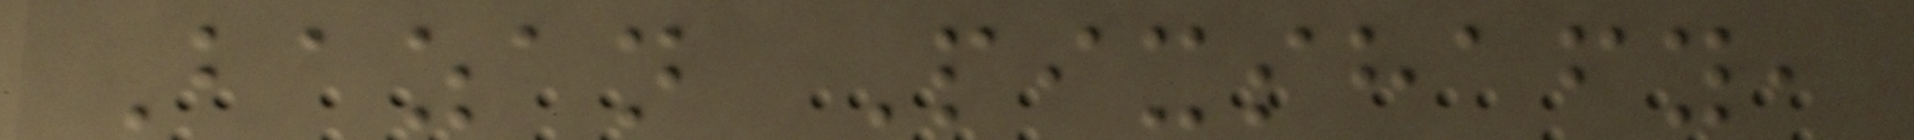Bazan Pixshafy,
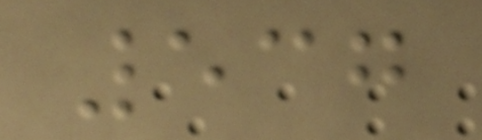537
